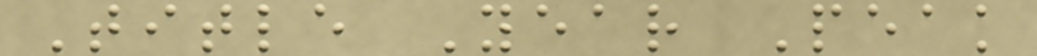Title Year Peak
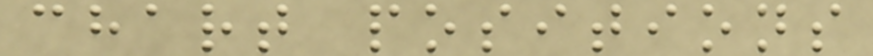chart positions
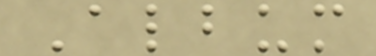Album
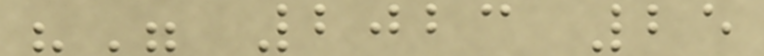"" 2023 25
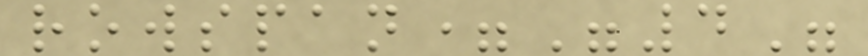rowspan="4"
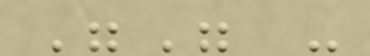"" -
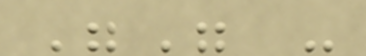"" -
